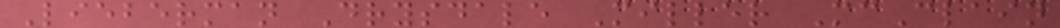Lieberman Drysdale Miller McClain
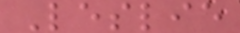Leslie
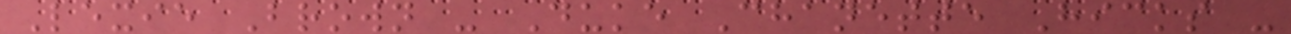Lexie Brown - Duke Chanette Hicks -
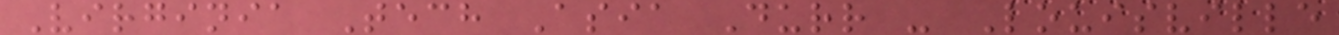Virginia Tech Asia Durr - Louisville
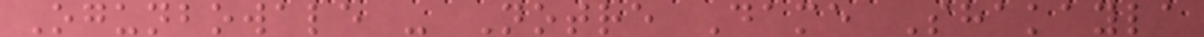Ogunbowale - Notre Dame Shakayla
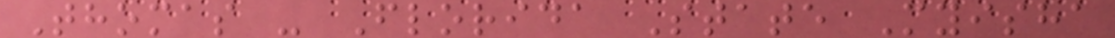Thomas - Florida State Myisha
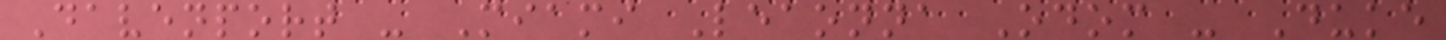Davenport - Miami Leaonna Odom - Duke
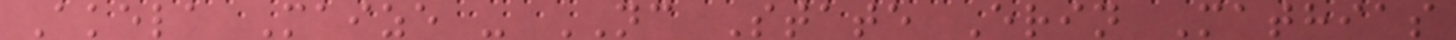Akela Maize - NC State Erin Mathias
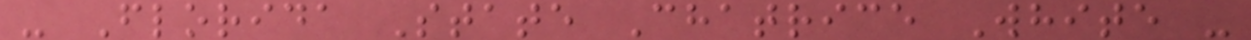- Florida State Chatrice White -
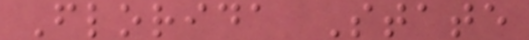Florida State
